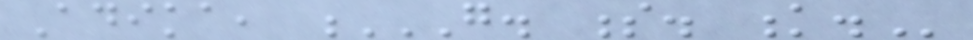Adika, G. S. K.
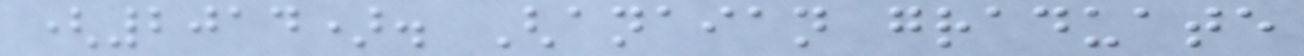(2014). Ghanaian graduate
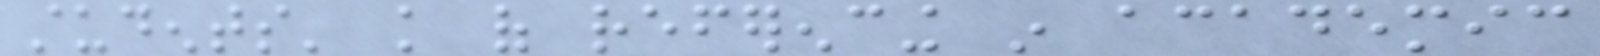students' knowledge of referencing in academic
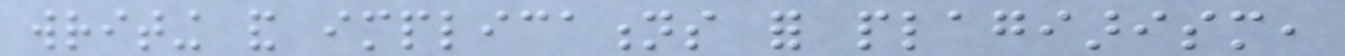writing and implications for plagiarism,
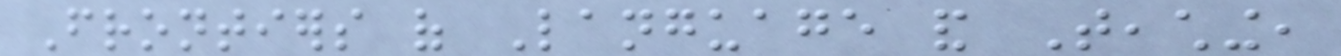Frontiers of Language and Teaching,
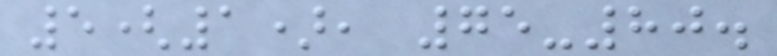5(1), 75-80.
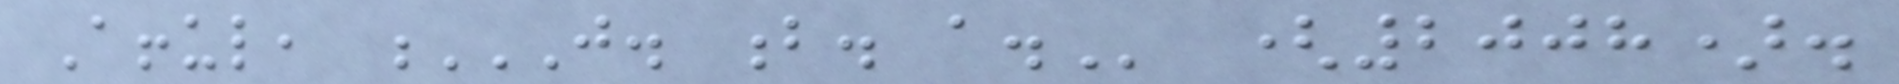Afful, J. B. A. (2008).
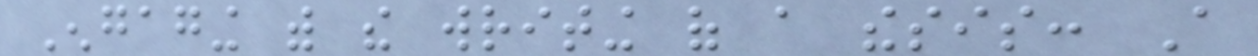Engaging with the writing of a thesis: A
